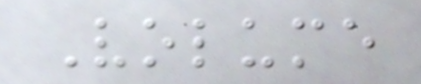Volume
